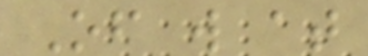Of w at
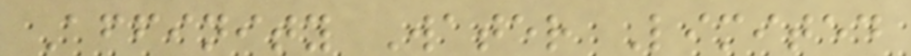Affinity Water Limited
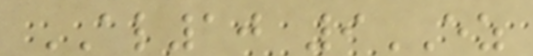AL10 9EZ
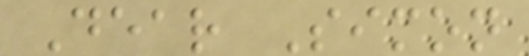Dear Simon
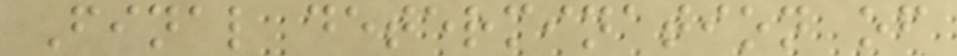Final determination of
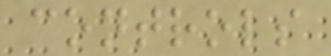controls
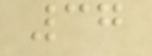37
